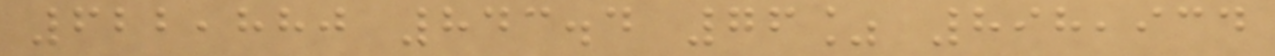622,880 843.4 76% 898,934
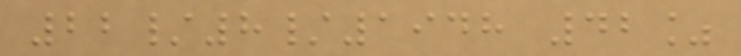22/8/1948 42%
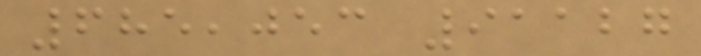685,053 91127
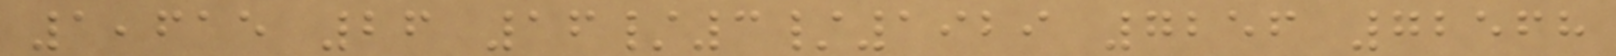1,615 26 16/3/1929 7256 72568
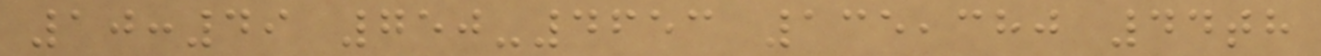10:49 750-4653 135,380 44th
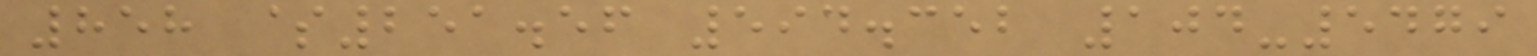858 $251.56 594.352 104-5479
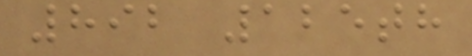892 125th
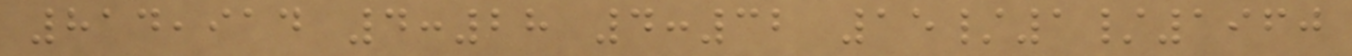814,914 4:28 4:32 15/1/1960
